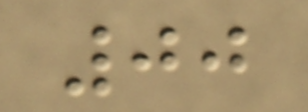00
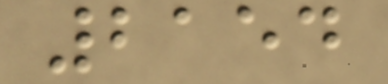2154
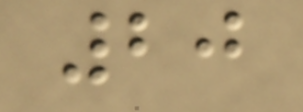20
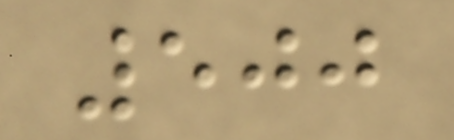500
